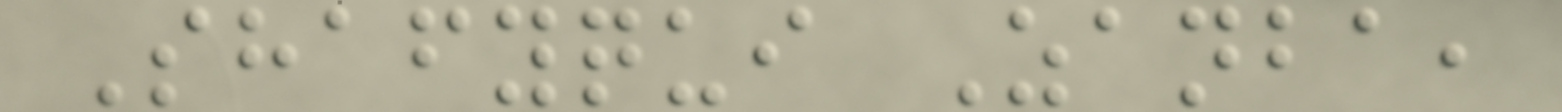Shafyqui Zanba,
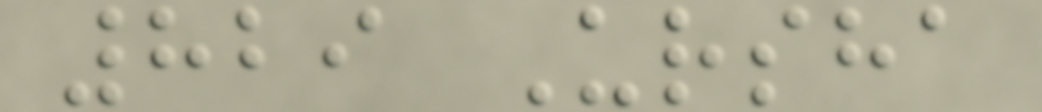829 Ursha
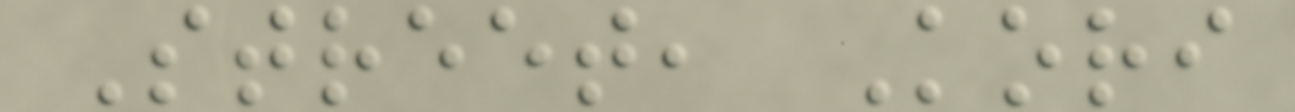Street, Kori
